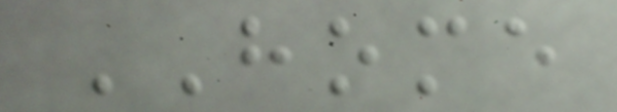HOME
